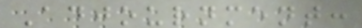Adjournment:
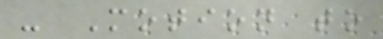- Motion to
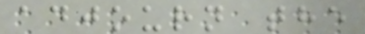adjourn the
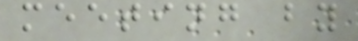meeting by
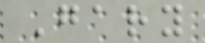Gary
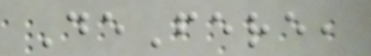DeFere,
